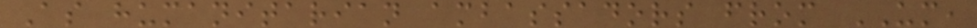As humanitarian ambassadors from UM,
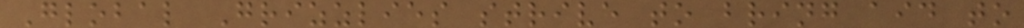Global Grizzlies strive to bring aid to
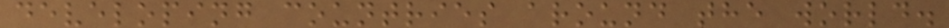developing countries around the world.
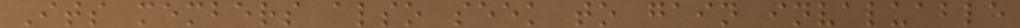Its members also seek to gain invaluable
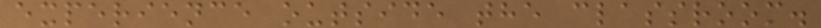experience outside the classroom.
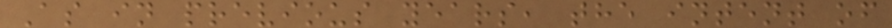As in previous years, the intent of
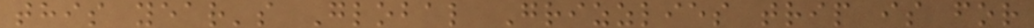this year's Global Grizzlies trip is for
